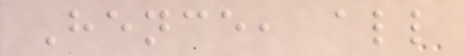Hence, all
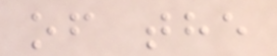of the
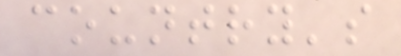country's
